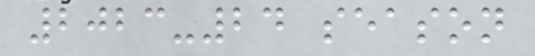2023-24 season
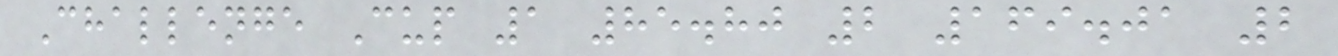Challenge Cup 1 85.80 2 169.01 2
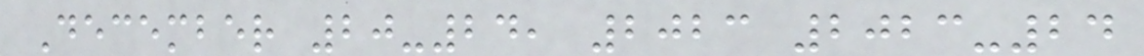December 20-24, 2023 2023-24
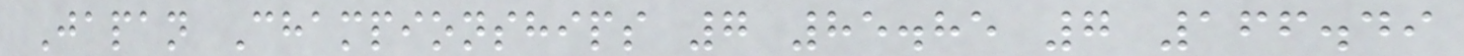Japan Championships 7 85.85 7 166.49
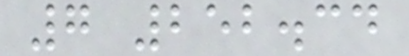7 252.34
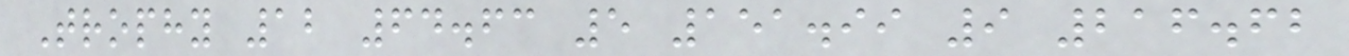Trophy 12 64.63 5 151.99 9 216.62
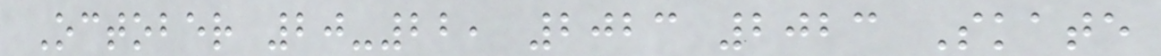October 20-22, 2023 2023 Skate
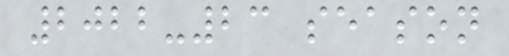2022-23 season
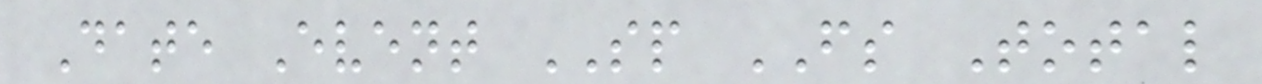Date Event SP FS Total
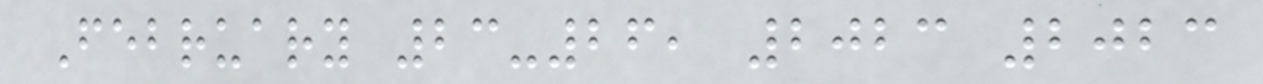February 23-26, 2023 2023
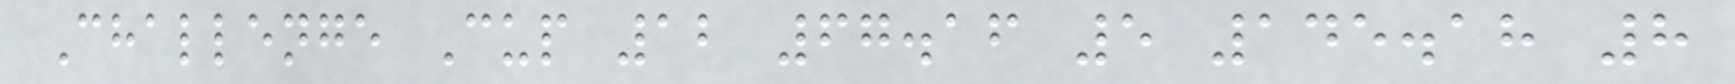Challenge Cup 12 67.16 5 145.18 8
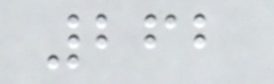262
